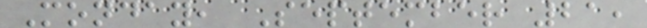Monday, September 21,
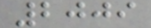2009
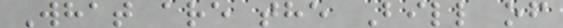What are the Bill of
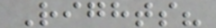Rights?
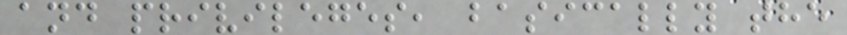and privileges, basically the
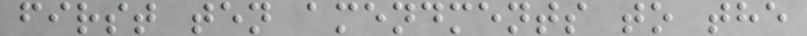first ten amendments to the
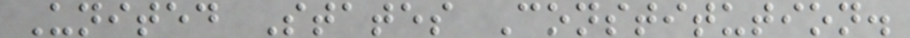United States Constitution.
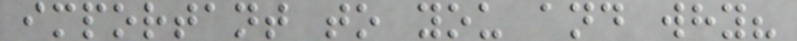important to you and why?
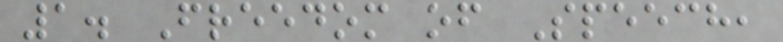1. Freedom of Speech,
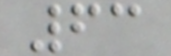63
